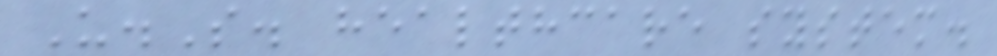U.S. healthcare system.
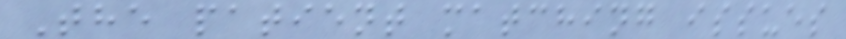The patient matching issues
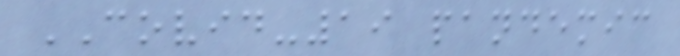COVID-19 pandemic
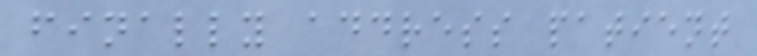finally address patient
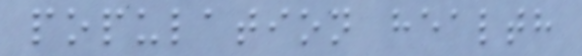population health
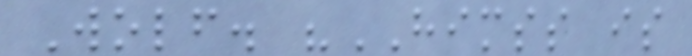Wolf. "HIMSS is
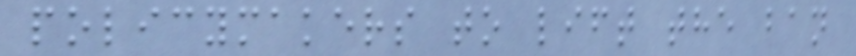policymakers to lift the ban
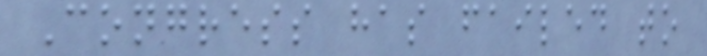Congress has failed to
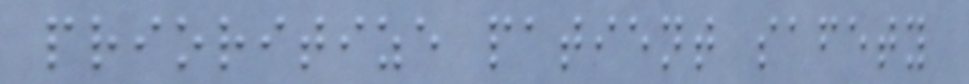prioritize patient safety
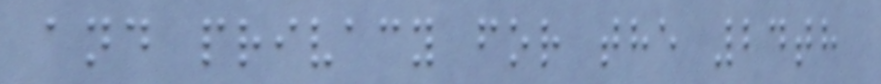and privacy for the 24th
